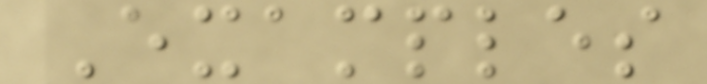Examples
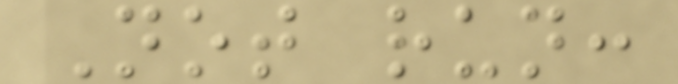Not run:
